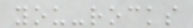you-rocks
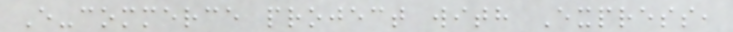E-commerce project with Express,
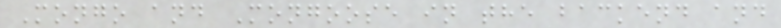Mongo and Mongoose in the backend and
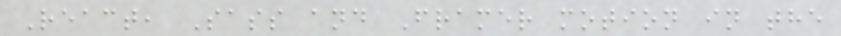React, Sass and Framer motion in the
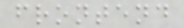frontend
